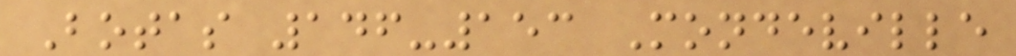Botas 146-153 Mondeville
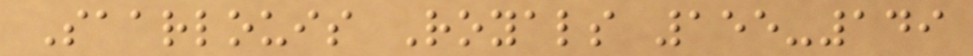Saarlouis Royals 155-149
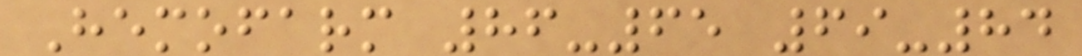Hemofarm 86-65 69-84
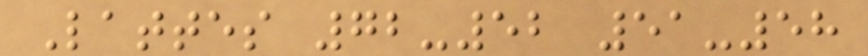Lattes 72-52 51-58
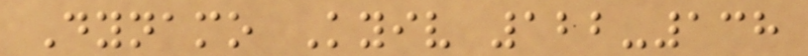Dynamo Kyiv 122-138
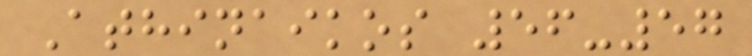Athinaikos 56-57
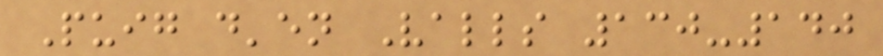Puig d'en Valls 130-140
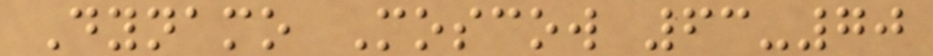Dynamo Moscow 63-70
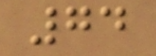74
